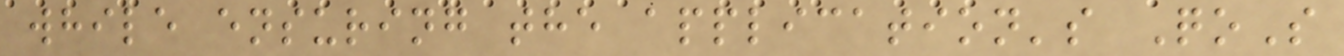while ensuring the application's QoS
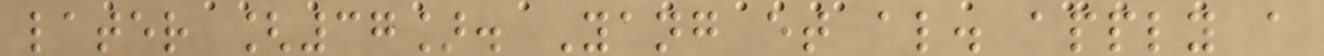later [37]. Yang et al. apply a
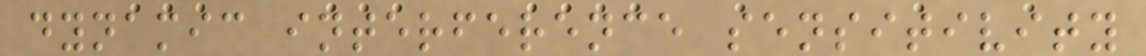dynamic interference sensitivity
